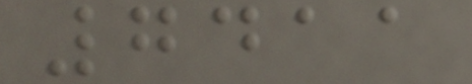7411
